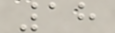18
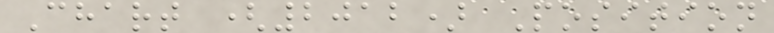Chart (2012) Position
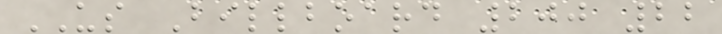US Billboard 200 22
